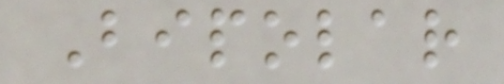Bipolar
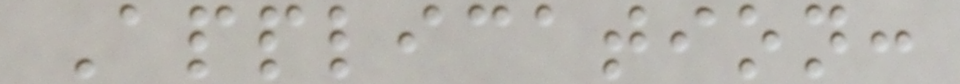Application:
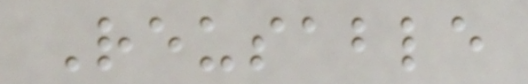Reusable
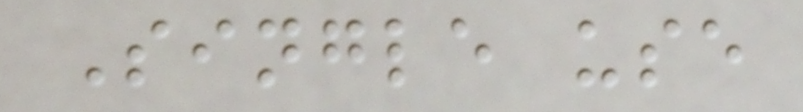Single use
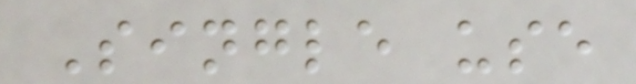Single use
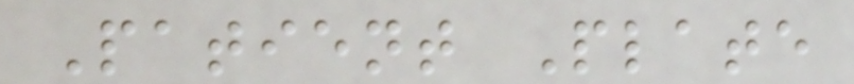Patient Plate
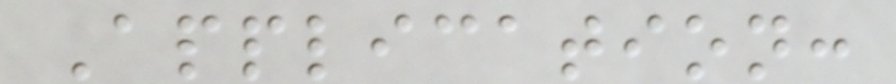Application:
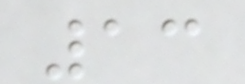13
